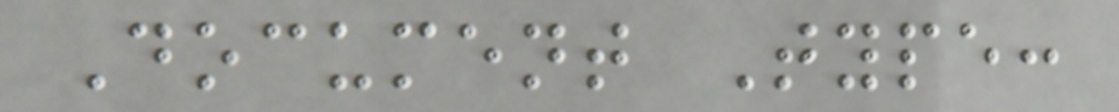Document Type:
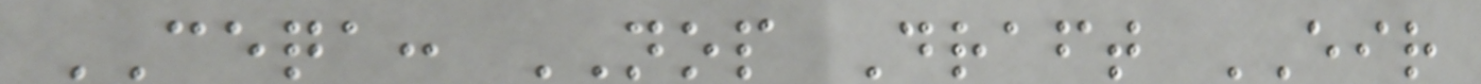CEQA: NOP Draft EIR
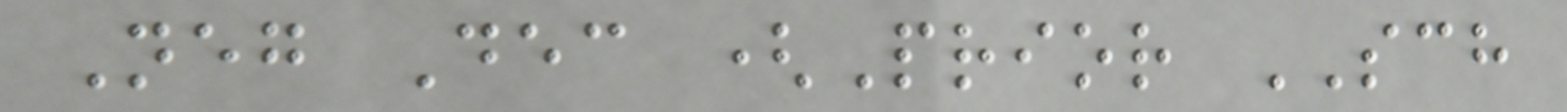Neg Dec (Prior SCH
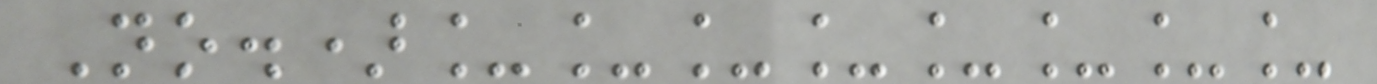No.)________
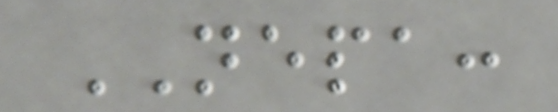NEPA:
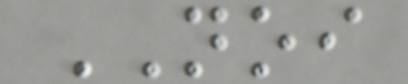NOI
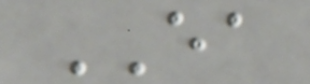EA
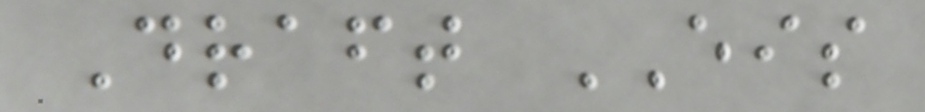Draft EIS
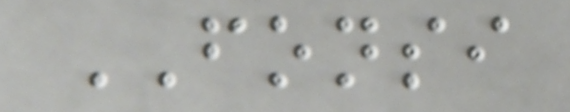FONSI
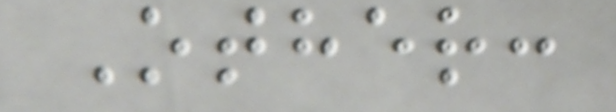Other:
